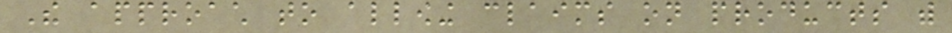The approach to allowing claims on products with
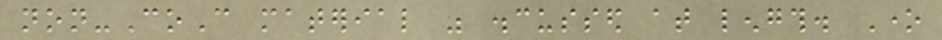non-CoC material was discussed at length. One
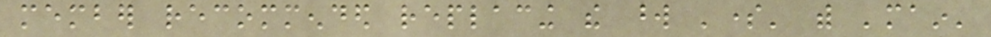member recommended replacing the word 'some' with 'main'
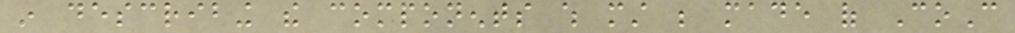in describing the components which must be made of CoC
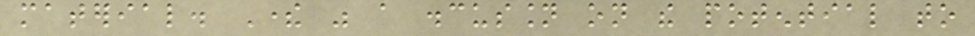material. There was a discussion on the potential to
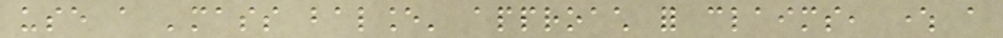use a 'mass balance' approach for claims, where a
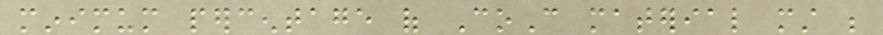minimum percentage of CoC material must be
